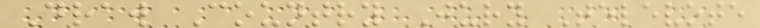Draw Country Jury Televote
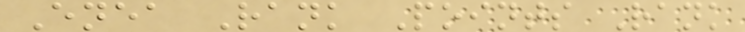Enea Rank Points Rank
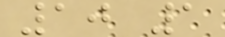10 1
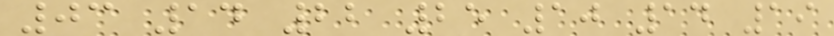03 14 22 25 10 14 19
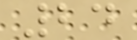24
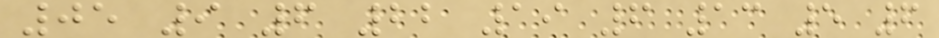05 9 6 22 19 6 13 5 6
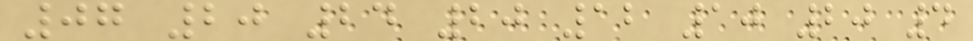07 20 24 20 12 10 20 4
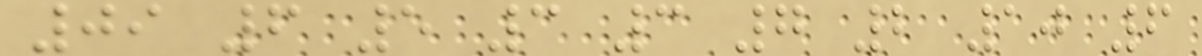09 6 5 3 3 7 2 10 6
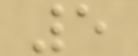5
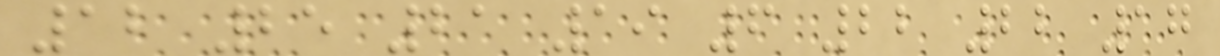12 25 21 19 6 22 22 17
